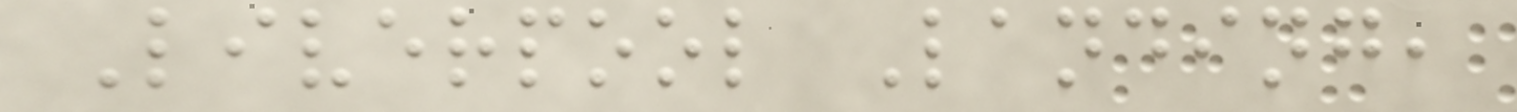Liverpool Landing,
